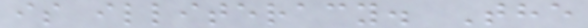is illiteracy. The
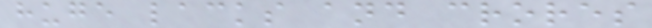huge lacks and crores
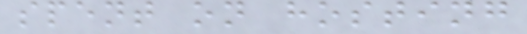spent on hosting
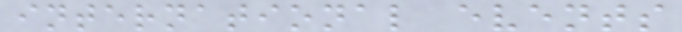international events
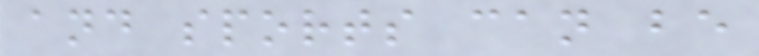and sports can be
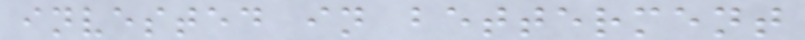invested in betterment
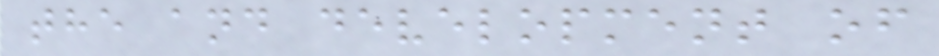the and development of
